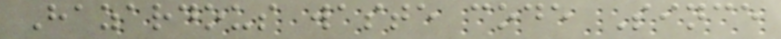Hazardous waste code Since
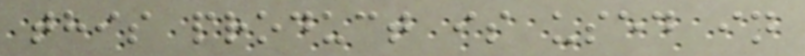this product is used in
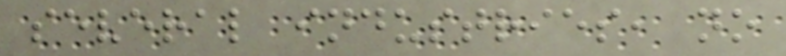several industries, no
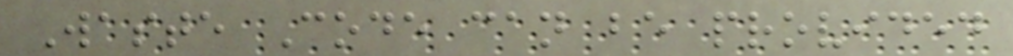Waste Code can be provided
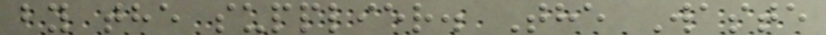by the supplier. The Waste
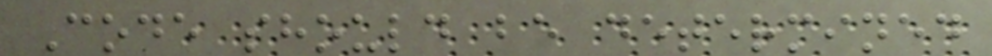Code should be determined
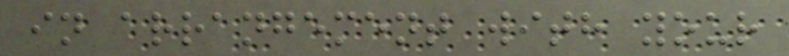in arrangement with your
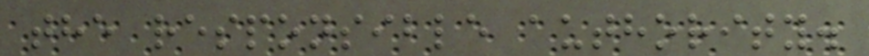the responsible authority.
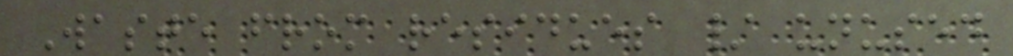Waste from residues / unused
